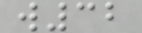w32
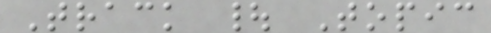Track | Topic
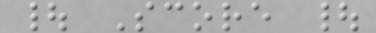| Score |
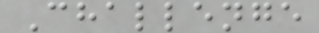Challenge
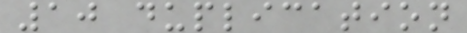10 duplication
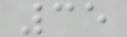35
